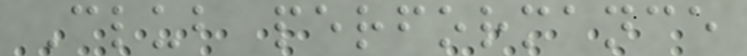Club performance
